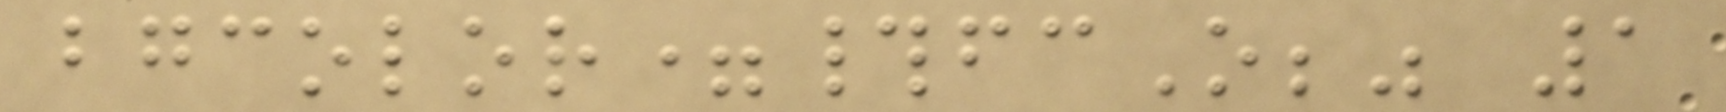bgcolor=#fcO;" 1
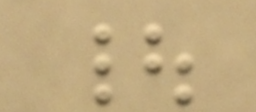|
